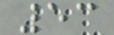53
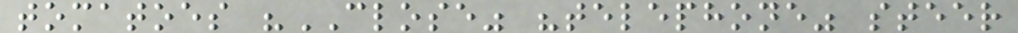tomatoes "CLOSE" "telephone" steer
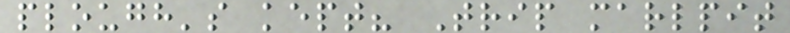plough's kept? Trip marlpit
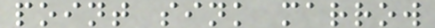point sink marrow
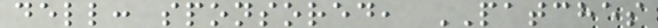dell: sponsored, PATCHES
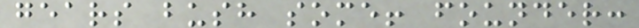gears bush some! founder:
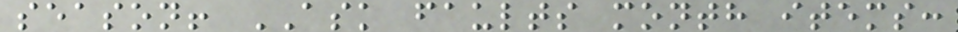season! ASK faults month items:
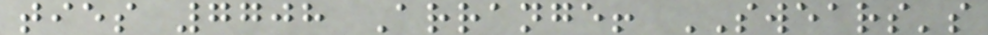ties 7708 Arrange! SWEARS's
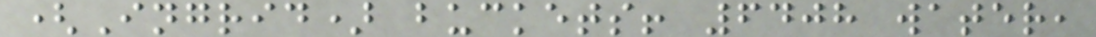(Ingrid) buckets! 6408 water,
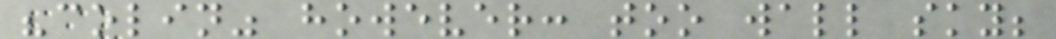"colin" however: too wall sky;
